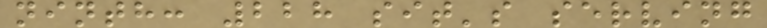ninth: 228 sit's serving
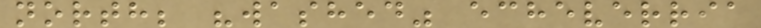north; "washed" echeverria
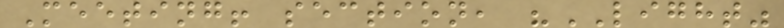Meeting! section, "LIGHT"
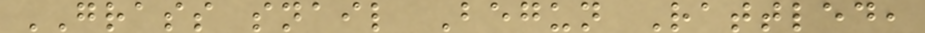GRASS snail Begun Rattled,
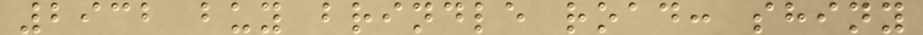2932 buy brindle road: shiny
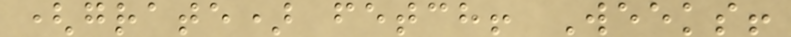(grate) fetch! Weeks!
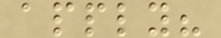apply?
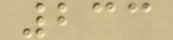233
